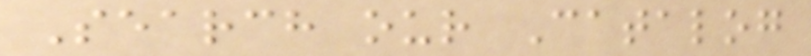Search our Catalog
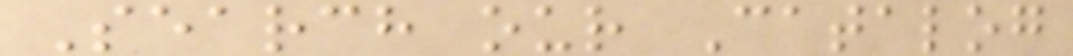Search our Catalog
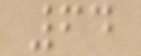64
